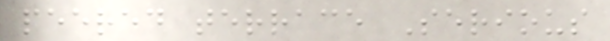peered terrace Serious
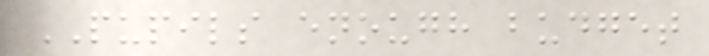PUPILS enough budget
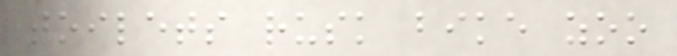toilets rusk bike zoo
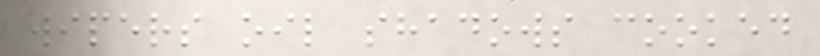wipers oil shadows cooked
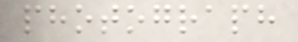photograph
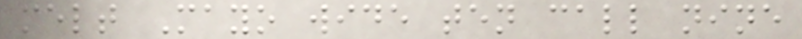melt Mayo wide ten call nine
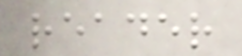reader
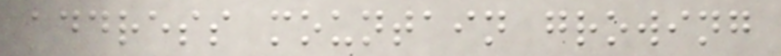address mountain growing
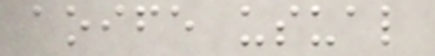aoife usual
